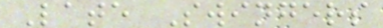Late Swingers
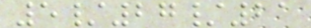5/27/21
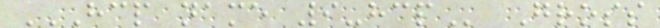HCP NAME 9-HCP Gross
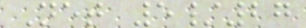Net 5/27
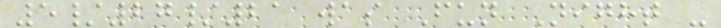5/27/21 was Fun Night -
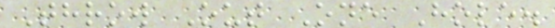Throw Out One Hole.
